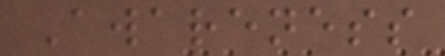Awareness
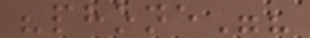"phone"?
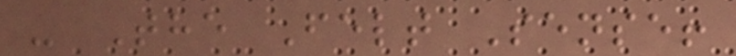- The Felt Sense!
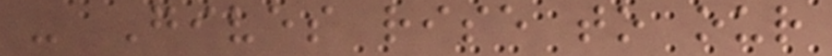- Gives rise to our
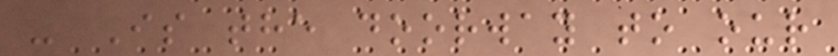- Is the doorway to our
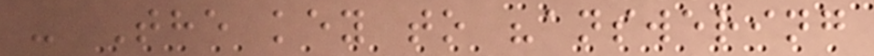- The key to "answering
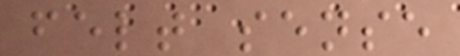felt sense
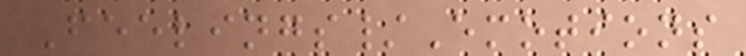Feelings/Emotions
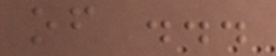of ...
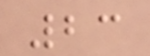23
